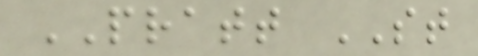PRATT ST
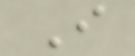I
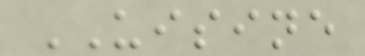UISINE
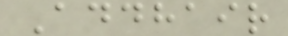Addhair
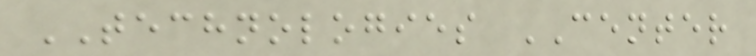TECHNOLOGIES CENTER
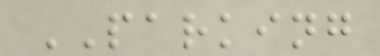PARKING
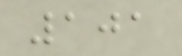101
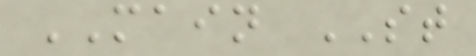MAIN ST
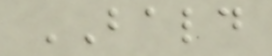BALD
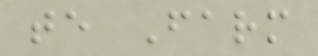te Farm
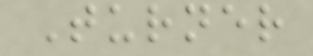Turner
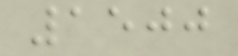1500
